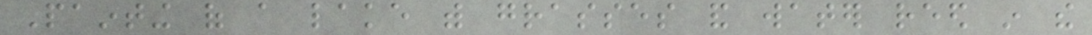Painting of a lake with grasses and water reed in the
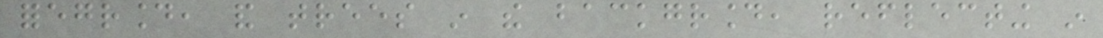foreground, and trees in the background, reflecting in
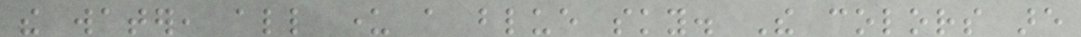the water, all under a blue sky. The colors are
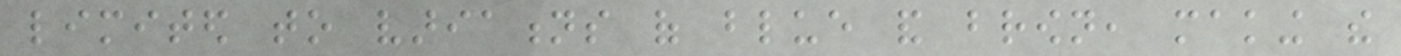limited to variations of blue and brown, making the
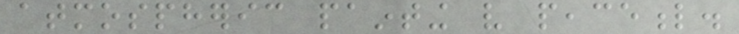atmospheric painting very peaceful.
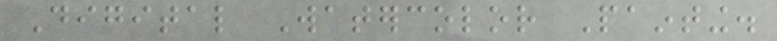Digital Watercolor Painting.
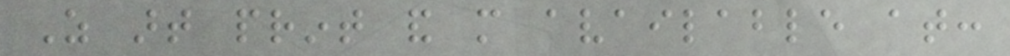As art print and more available at:
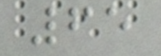65
